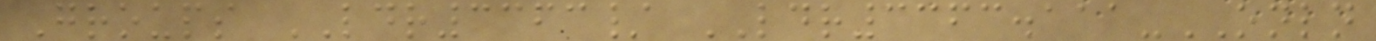Groups LDR3363/ LDR3363.111-ONLN
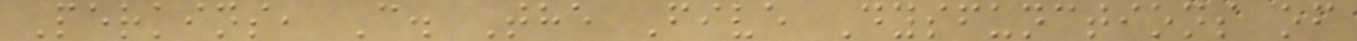Perkins, C. The Five Dysfunctions of
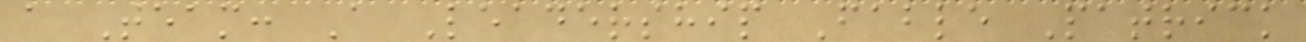a Team: A Leadership Fable Patrick
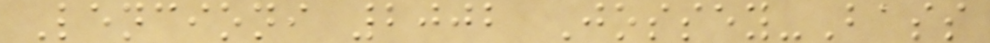Lencioni 2002 Jossey-Bass
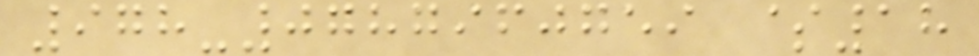978-0787960759 $18
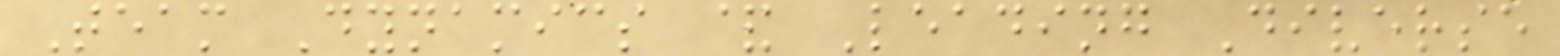Team Dynamics & Leading Diverse
